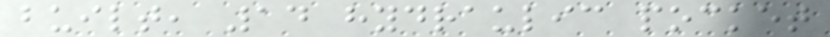built, 14 hydraulic pocket
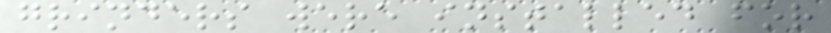grinders were installed for
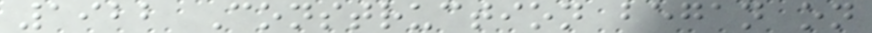1922 Construction began on
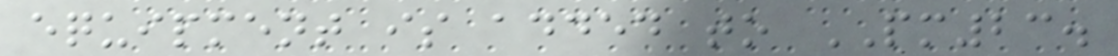equipment is added to PM23.
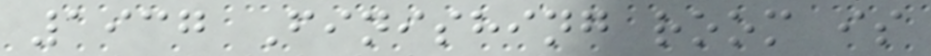1937 Finishing room is
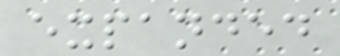expanded
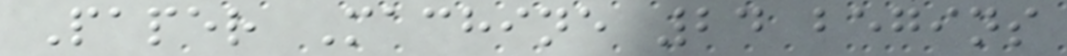Paper Machine 24 begins
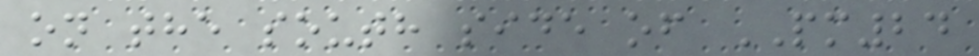on the south side of PM24
